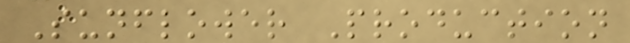Sunflower Production
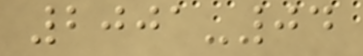2001-04
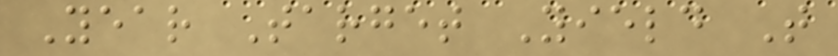Year Target Yield T
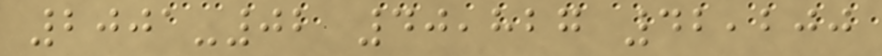2001-02 40,827 42,200
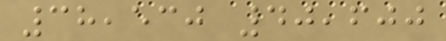38,530 40,600
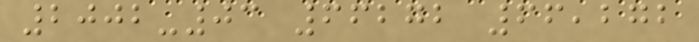2002-03 66272 66,272
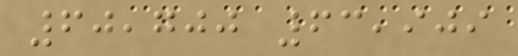60,700 63,909
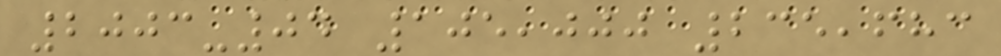2003-04 105,000 235,683
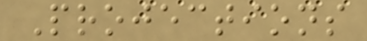Projections
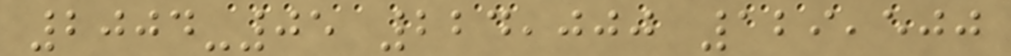2004-05 224,000 129,500
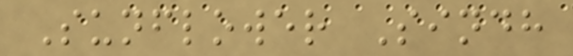Sunflower Sindh
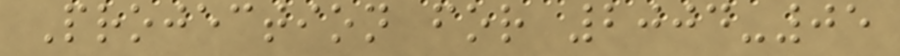Projection for 2004-05
